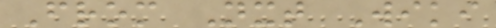From Nxt Wiki
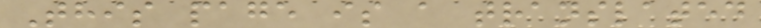This page is a translated
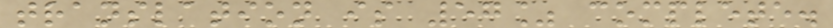translation is 57% complete.
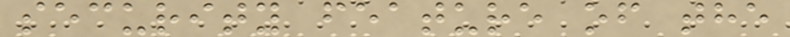security feature of the
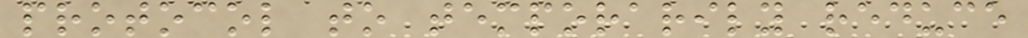protocol to temporarily reduce
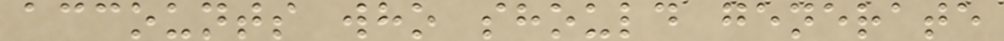accounts who should generate
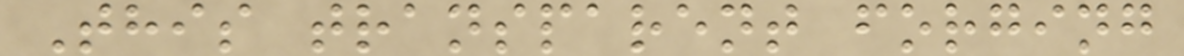This transparent forging
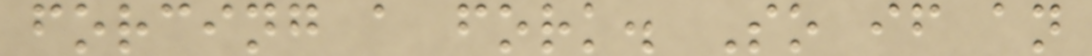forcing a fork. So if an
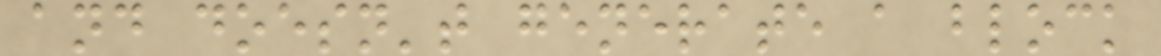and doesn't generate a block
